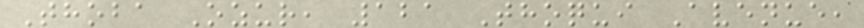Thoba Ozur, 121 Thoqui Avenue,
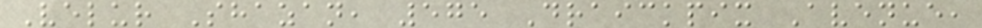Velur Shazan, 575 Draickpix Avenue,
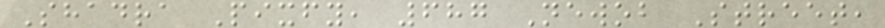Shadra Pixfy, 687 Newob Street,
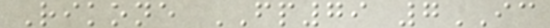Rikone FP79 7IC
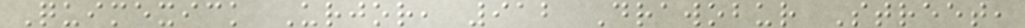Quimexick Urjor, 912 Drawobur Street,
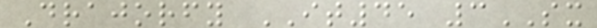Drajorfy IT45 3SX
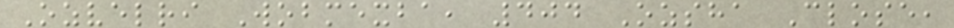Ozvelri Wobmexba, 404 Ozsha Close,
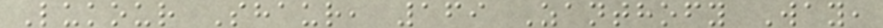Lukour Shaur, 169 Zanthofy Way,
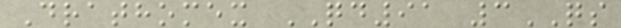Drathomex QD91 3QS
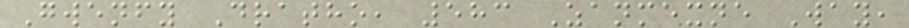Gwenfy Dratho, 583 Zanmexne Way,
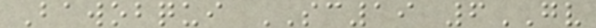Bawobqui SC19 6GV
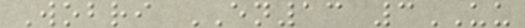Wobri EN13 3UU
